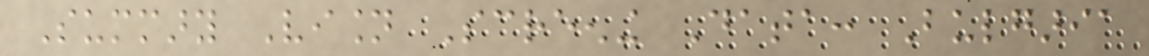Summary Vision Screening Data: Bulgaria
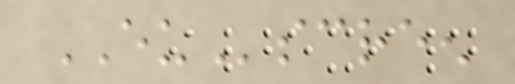EUscreen
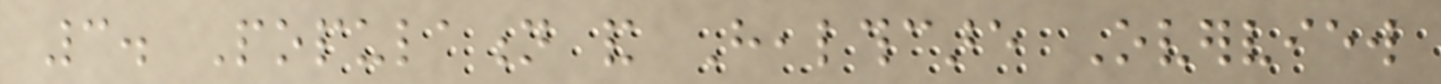3. Population and Healthcare Overview
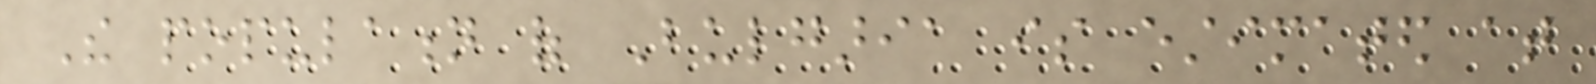The population of Bulgaria is estimated at
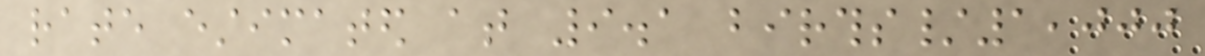rate estimated at 9.1 births/1,000
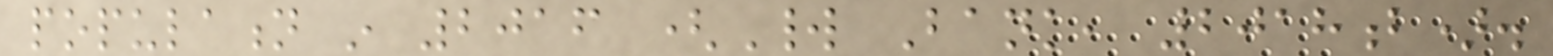population in 2016 (World Bank, 2018b).
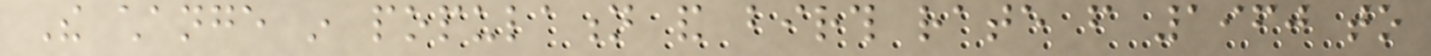The change in population and birth rate from 1960 to
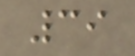39
